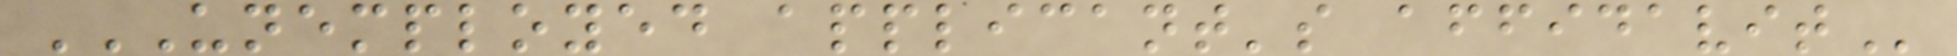UNEMPLOYED APPLICANT'S AFFIDAVIT
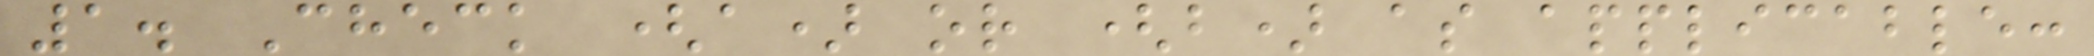1. Check (a) or (b) as applicable:
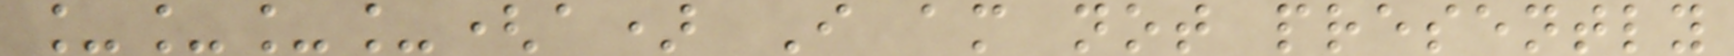____(a) I am not presently
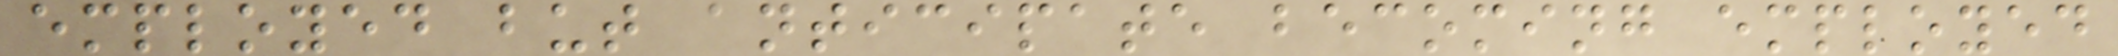employed but anticipate becoming employed
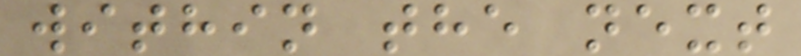within the next
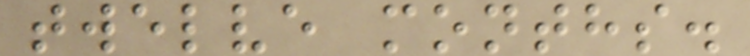twelve months.
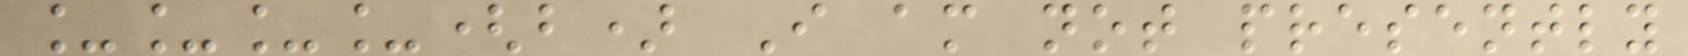____(b) I am not presently
